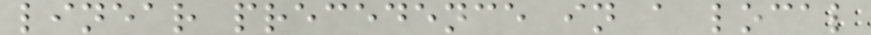linear precedence in a local
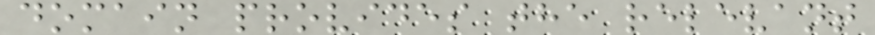domain provides the relevant
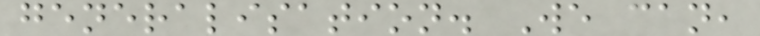generalisation. We can,
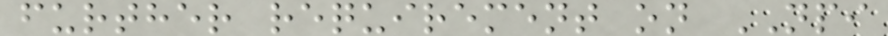further requirement on NPI
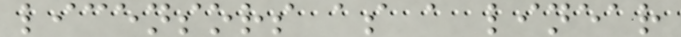licensors as a linear
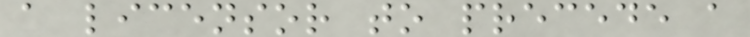a licensor to precede a
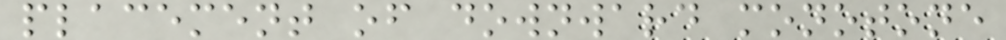placement of downward monotone
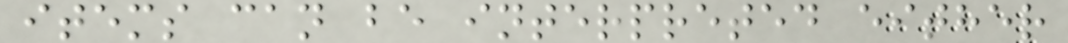items can be interpreted either
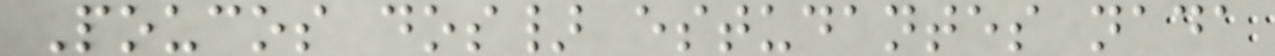Poucos dos} estudantes nada
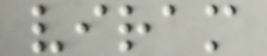viram
